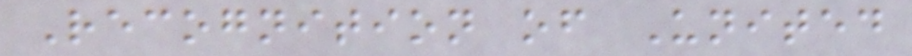Recognition of United
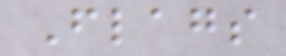Flags
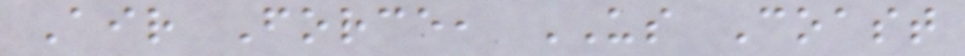Air Force, US Coast
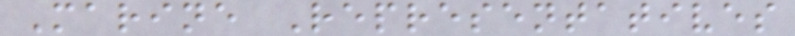Marine Representatives
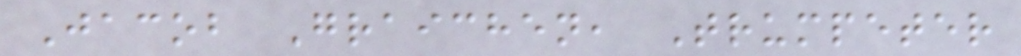Jacob Graichen, Trumpeter
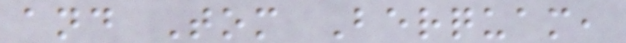and Tom Berquam,
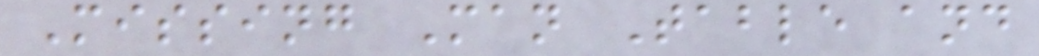Missing Man Table and
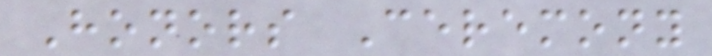Honors Ceremony
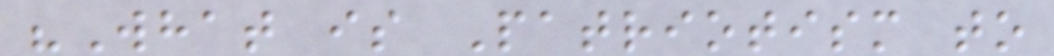"What is Patriotism to
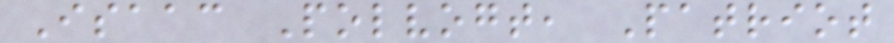Isaac Polvogt, Patriot
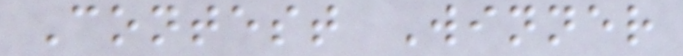Contest Winner
